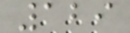129
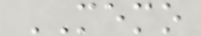MEMO
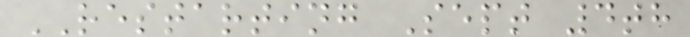RESTARTING Sept 4th
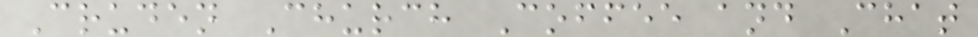Cruden Church Coffee and Chat
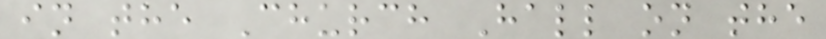in the Church Hall on the
